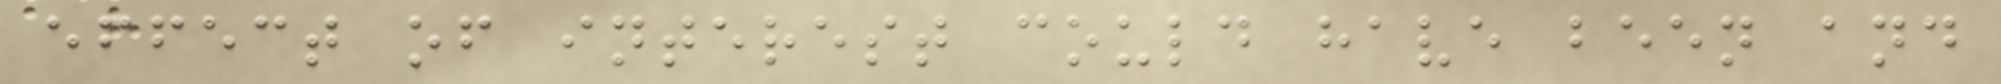effect of interest could have been and
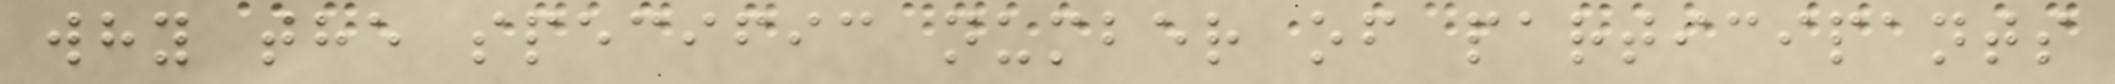why the specific number of participants
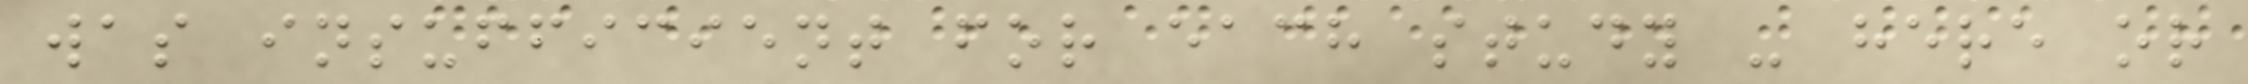was insufficient for each study - here or
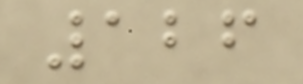126
